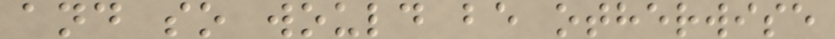and so would be otherwise
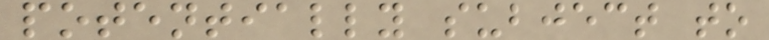potentially subject to
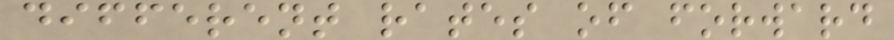different rates of forward
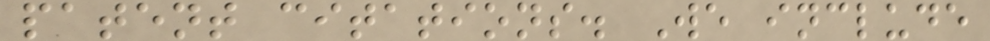patent citations. We include
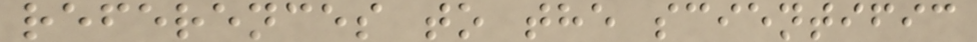references to the scientific
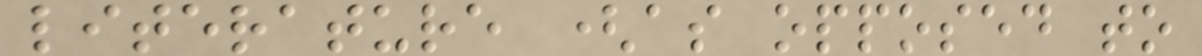literature (as opposed to
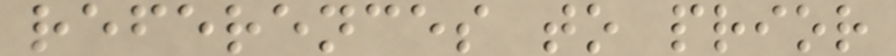references to prior
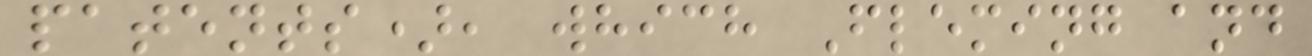patents), which Fleming and
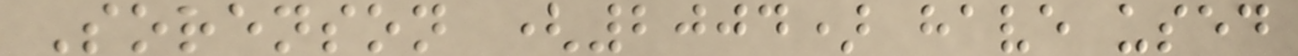Sorenson (2004) have used
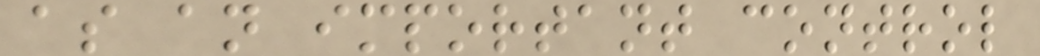as an important control
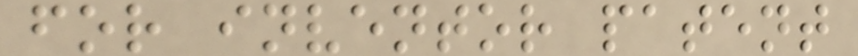for inventor patent
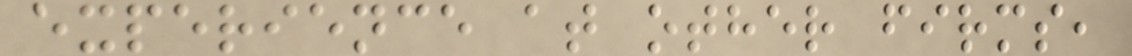experience at other firms,
